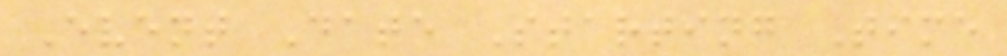Event Date Starting Time
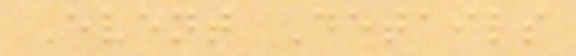Event Details
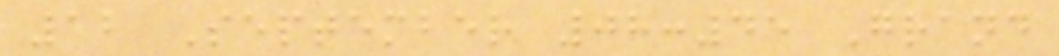12 September 08:45 Grand
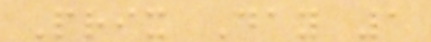Prix Day 1
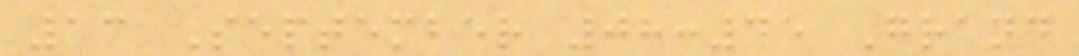13 September 08:45 Grand
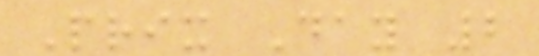Prix Day 2
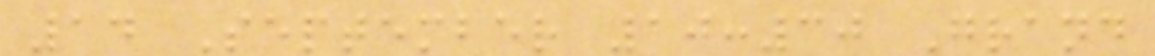14 September 10:30 Grand
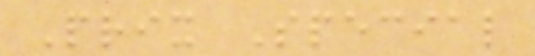Prix Special
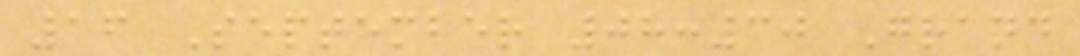16 September 08:30 Grand
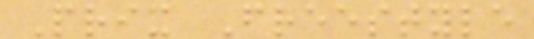Prix Freestyle
